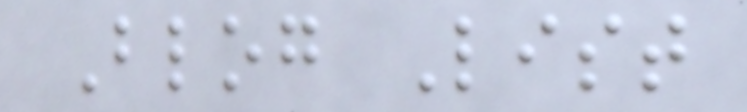Blog List
